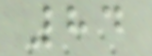84
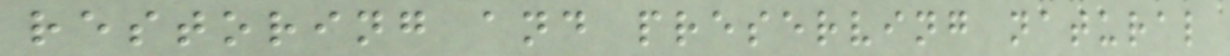restoring and preserving natural
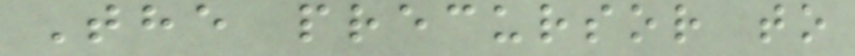The precursor to
